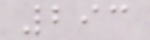293
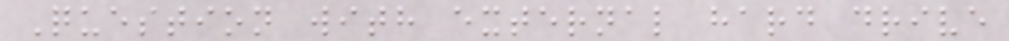Question with external hard drive
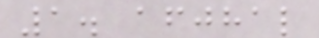1. afjhal
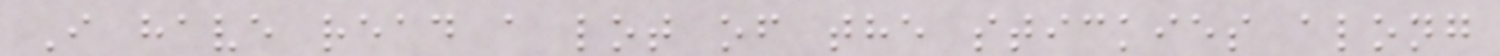I have read a lot of the stickies along
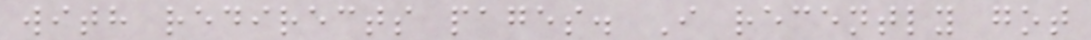with redirects pages. I recently got
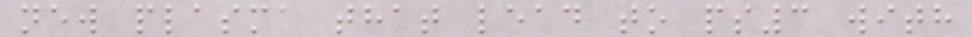new plasma that lead to ps3 with
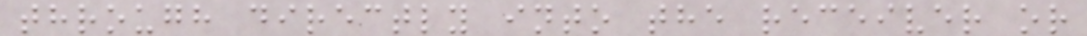through directly into the receiver or
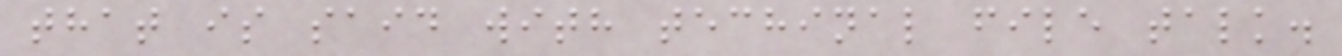that is said with techinal file talk.
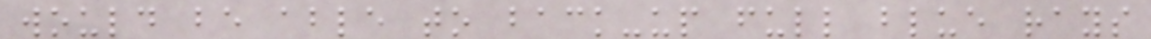would be able to back-up full blue rays
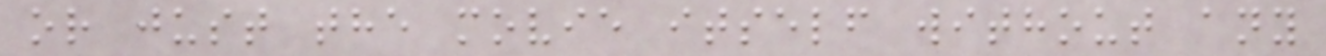or just the movie itself without any
